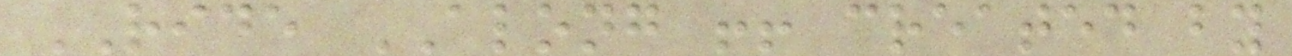RIDE ALONG !! created by
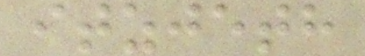itzjeth
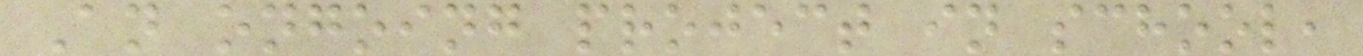An ongoing project in school,
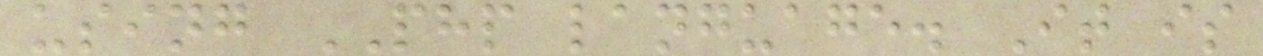using PHP language. It is
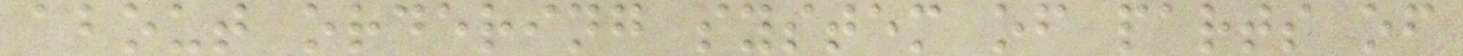about ordering system of parts of
